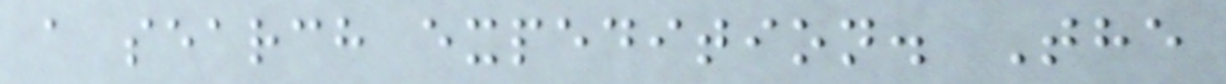a search expedition. The
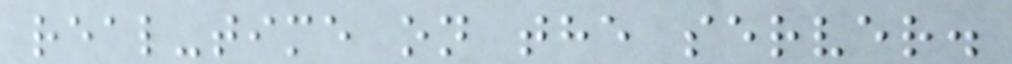real-time on the server.
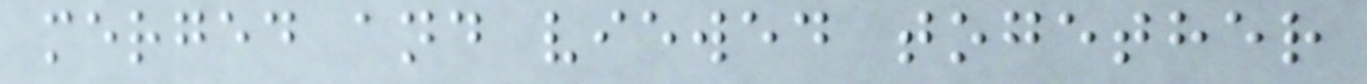merged and viewed together
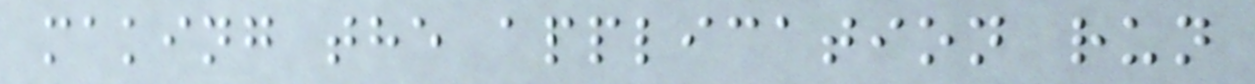making the application run
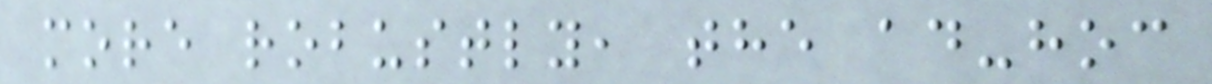more robustly, the ad-hoc
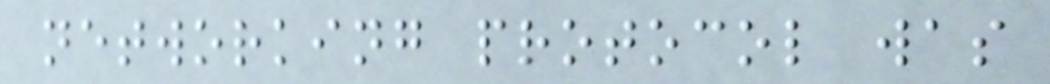networking protocol was
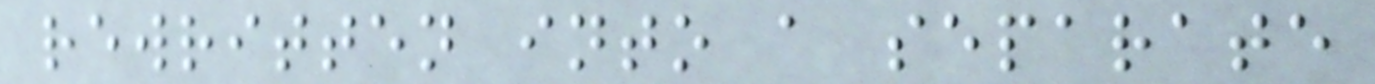rewritten into a separate
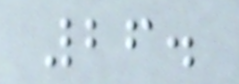26.
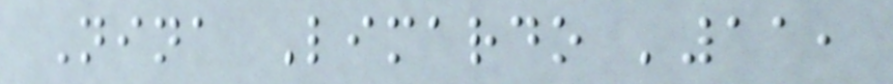Nina Limardo '11,
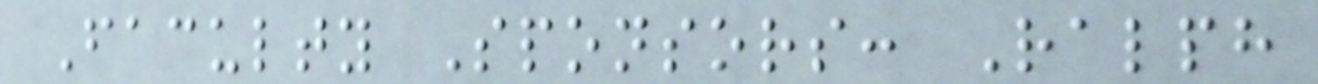Faculty Sponsors: Ralph
